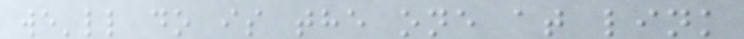we'll do is the one at link
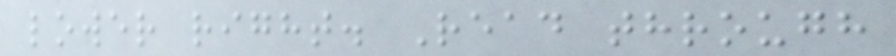lower right. Read through
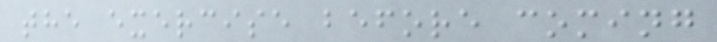the exercise before coming
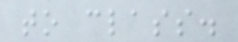to class.
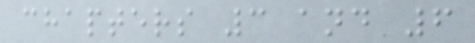chapters 3 and 6
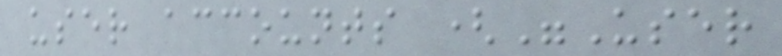user accounts ("User
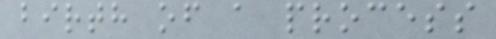birth of a process
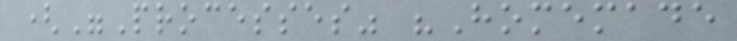("Processes" "Homemade
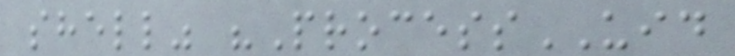shell" "ProcessUID
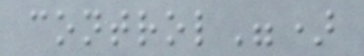control")
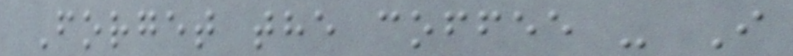Forget the coffee - I
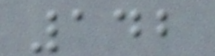142
